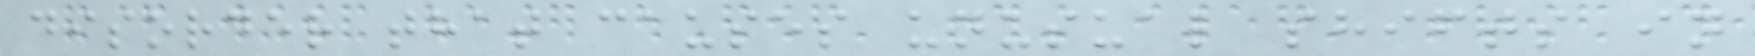disorder that causes unusual shifts in
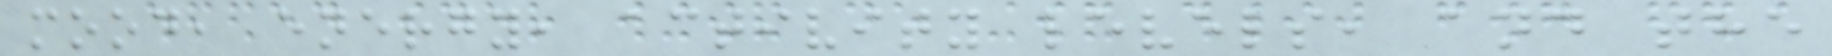mood, energy, activity levels, and the
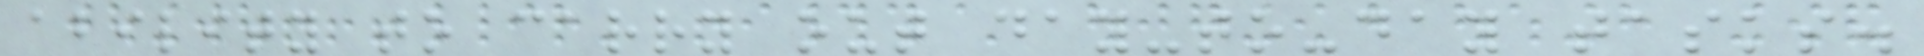ability to carry out day-to-day tasks.
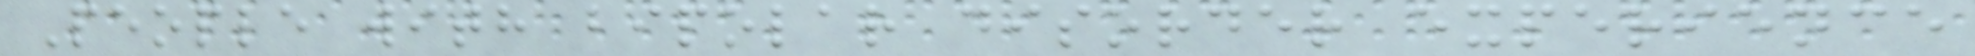People with bipolar disorder experience
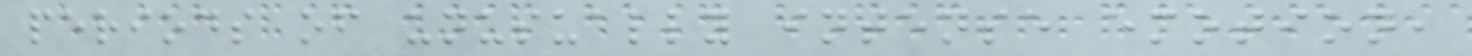periods of unusually intense emotion,
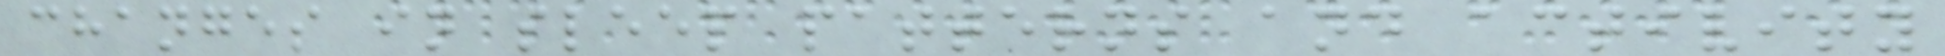changes in sleep patterns and activity
